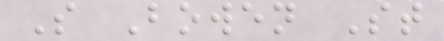S Bowen St
